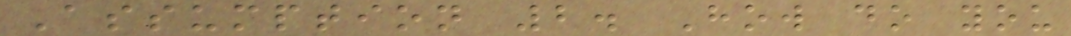Assumption 2. How do you
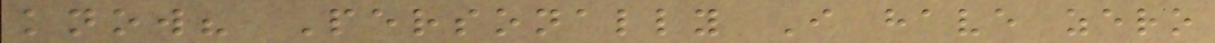know? Personally I have zero
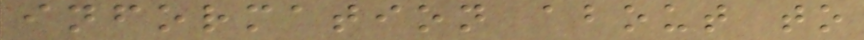information about to
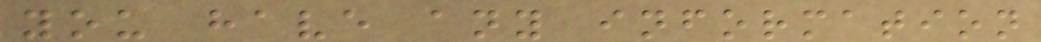you have any information
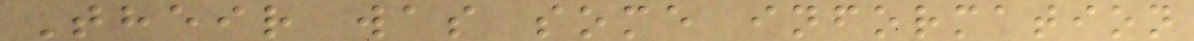Their was some information
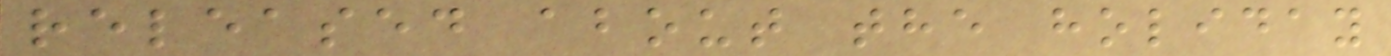released about the holiday
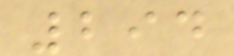294
